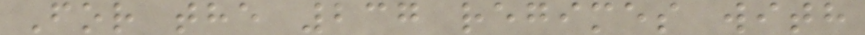For the 237 regimes with
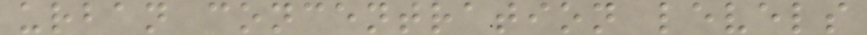urban concentration levels
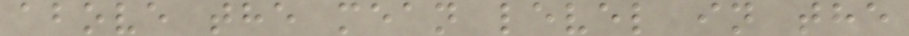above the mean level in the
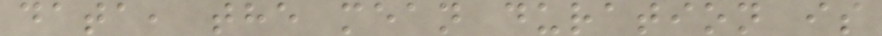data, the mean duration is
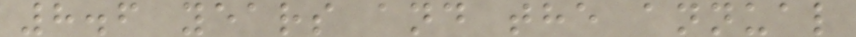8.6 years and the annual
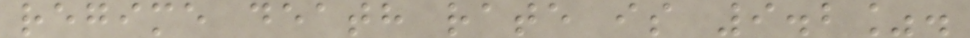regime death rate is 9.2%.
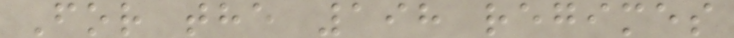For the 198 regimes
